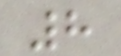8
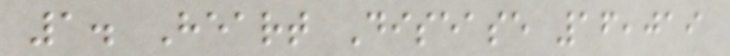1. Heart Disease 16,019
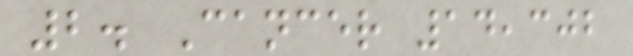2. Cancer 14,302
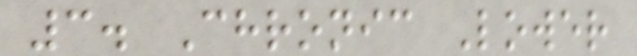3. Chronic Lower
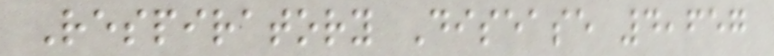Respiratory Disease 4,657
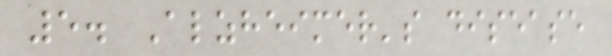5. Alzheimer's disease
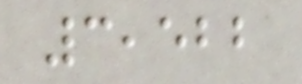3,522
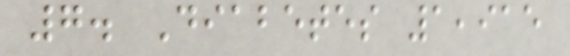7. Diabetes 1,915
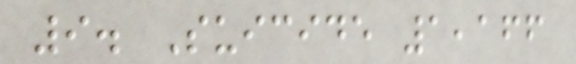9. Suicide 1,166
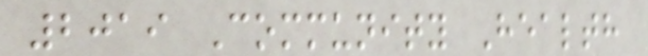2019 Community Health
